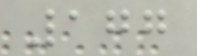177
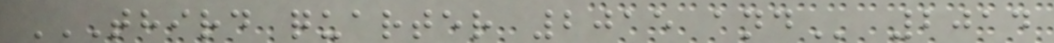THIRD QUARTER 2015 AND 2014
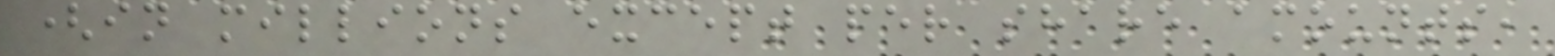(in millions except per share amounts,
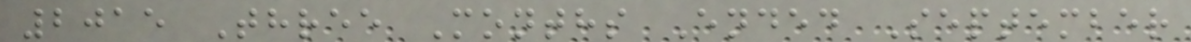2015 Three Months Ended September
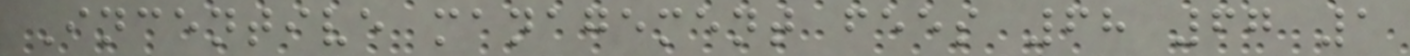Incentive management fees 68 67 1
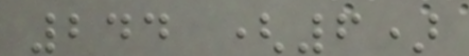244 (6)
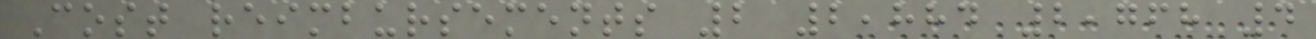Cost reimbursements 2 2,884 2,768 4
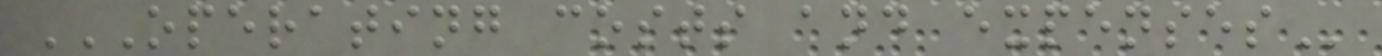OPERATING COSTS AND EXPENSES
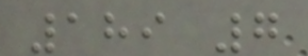189 7
